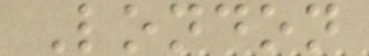London
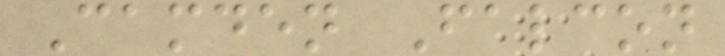Camden Falcon
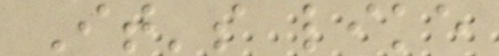It's like
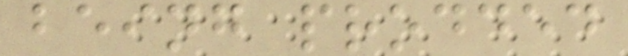being prodded
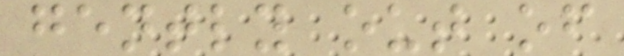gently out of
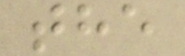the
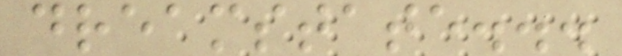dreamstate...
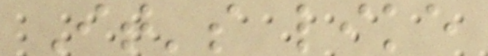It's like
